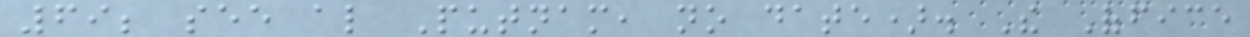69; see also Putnam, no date). The Office
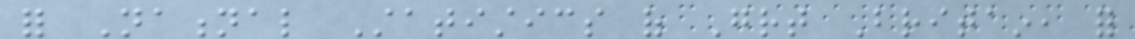for National Statistics of Great Britain, for
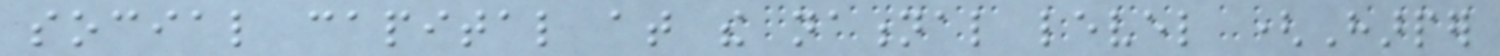social capital at the national level (Harper
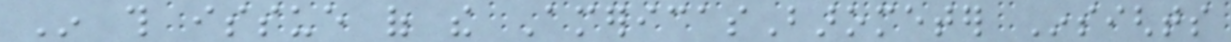In this issue of the AmericasBarometer Insights
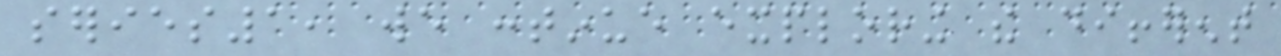series1, we continue exploring the different
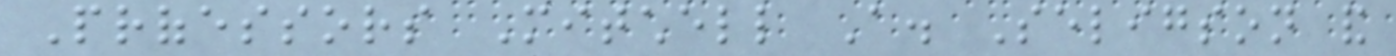Professors Mitchell A. Seligson and
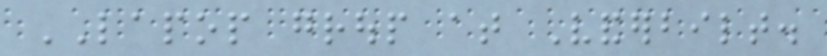LAPOP group at Vanderbilt.
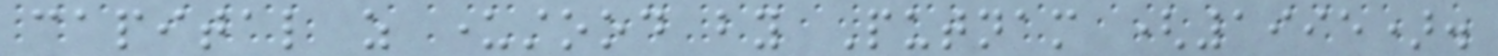capital as understood by Putnam (1995).
